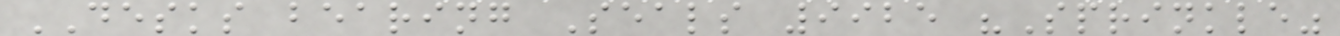DESKS bearing Seals 9925 "Sprinkle"
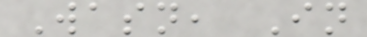Wasn, In
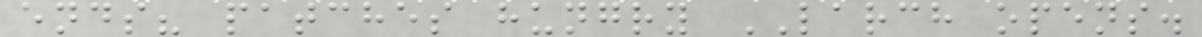ends? patches hungry LARCH opens.
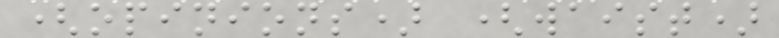(opinions) (waist)
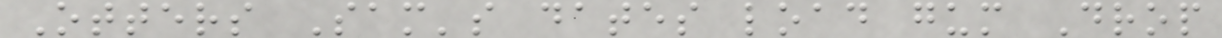Otters Sam's dates load gum Drop
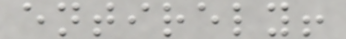entirely!
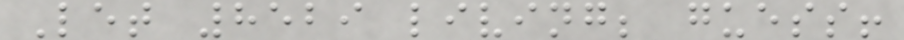Let 8529 living; guess!
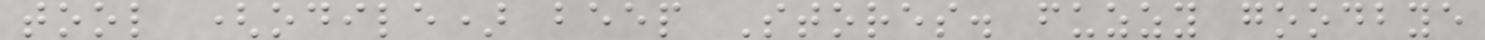tool (odile) beep Stores. fuzzy goodbye
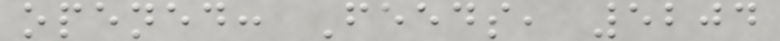opened: Feeds, 5204
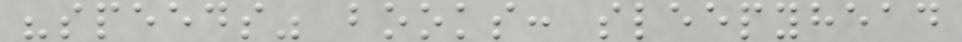"speeds" books: sleepyhead
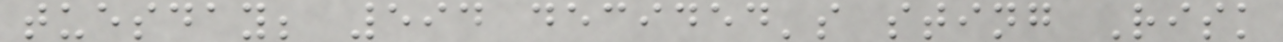tuesday; 594 decided's sting Risk
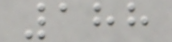188
